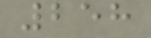258
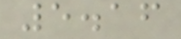5.16
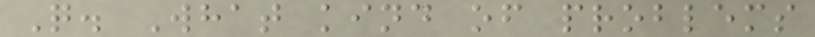Q. What kind of problems
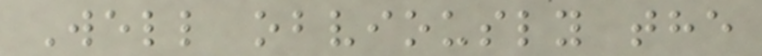Well obviously the
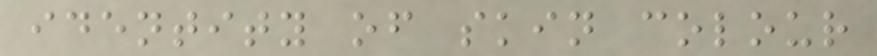identity of skin colour
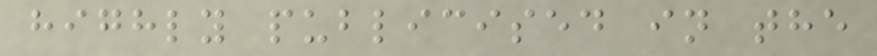highly publicised in the
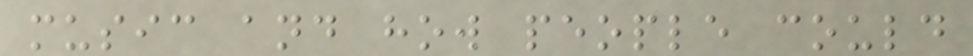music and how people could
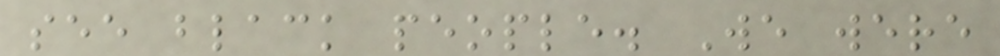see black people. We were
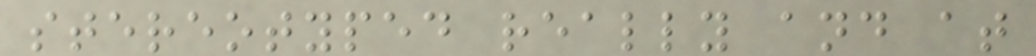stereotyped really and at
